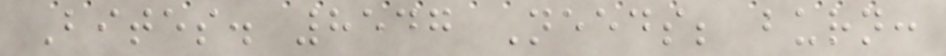Bites. 8547 Needs; burn:
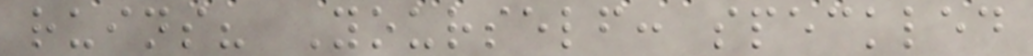ruins? Yourself: speckled
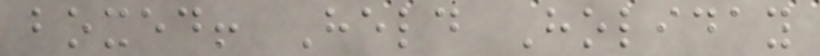boxed! Held Holiday
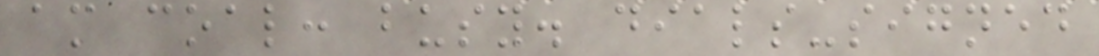am coal: busy. dials-signed
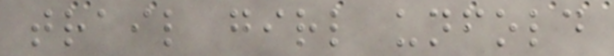trail girl unfold
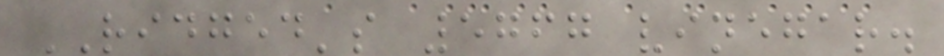RIDGED's 5767 vinegar.
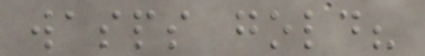wasps gold?
